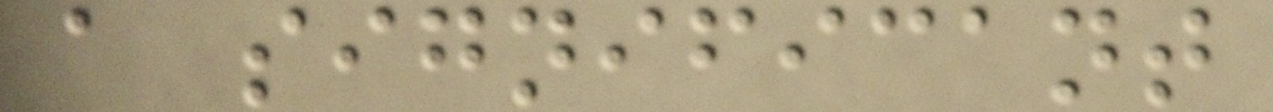a significant
